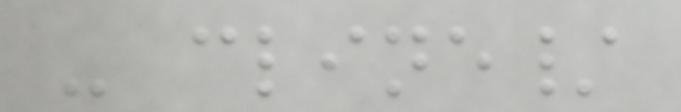- cline/
